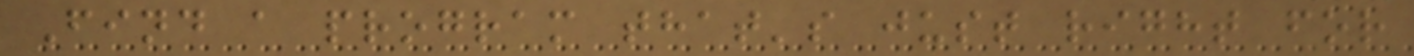Find a program that's just right for
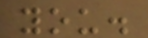you.
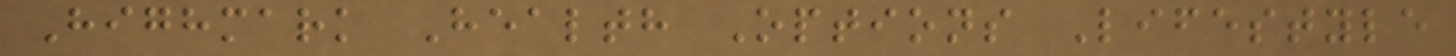Highmark Health Options Lifestyle
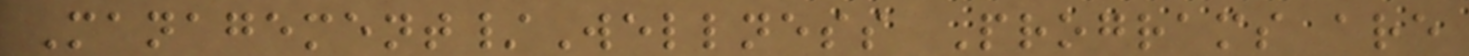Management/Wellness Programs are
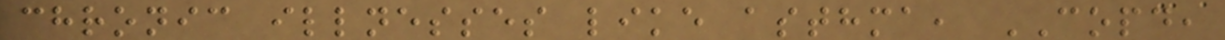chronic illnesses like asthma, COPD,
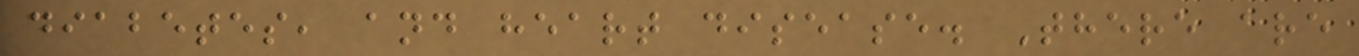diabetes, and heart disease. There are
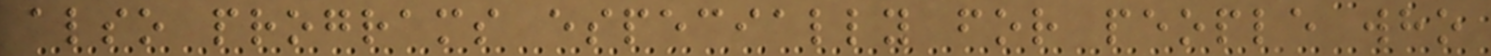also programs especially for people who
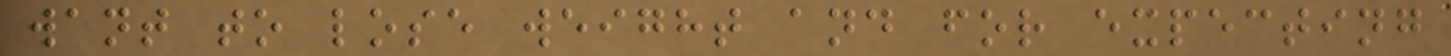want to lose weight and for expecting
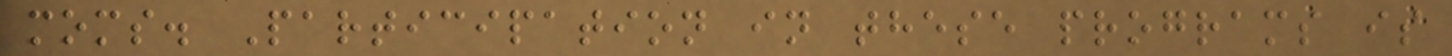moms. Participation in these programs is
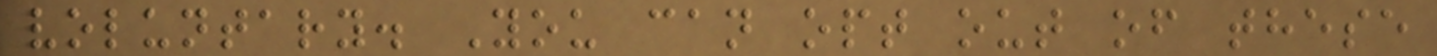voluntary. You can opt out of these
